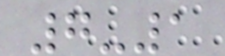7-1
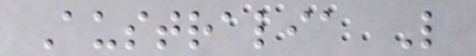Australia L
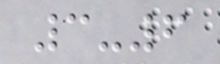3-6
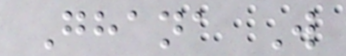Ghana W
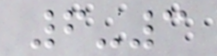6-3
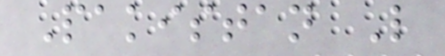Pakistan L
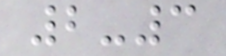2-3
